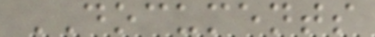DOCUMENTS
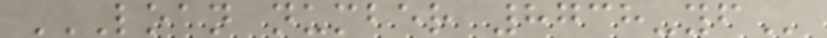LOAN NUMBER 8738-YF
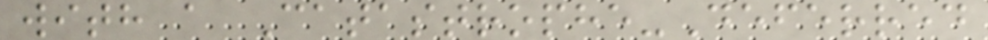with a Catastrophe-Deferred
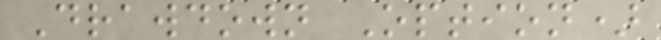Drawdown Option)
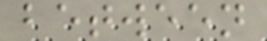between
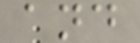and
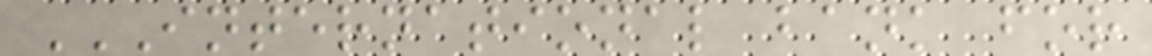INTERNATIONAL BANK FOR
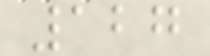127
